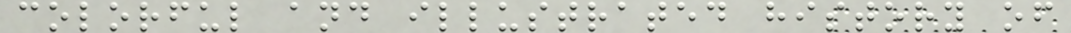colorful and illustrated history of
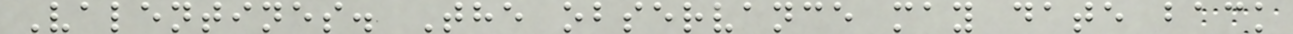Valentines. The observance may date back
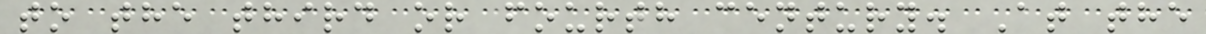to the third or fourth century. At the
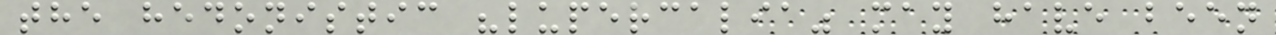the hedonistic "lupercalia" may have been
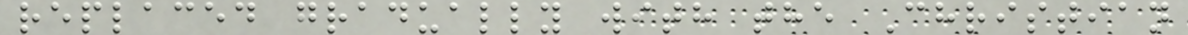replaced gradually with the Christian
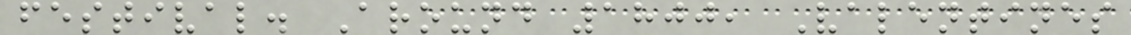festival. Around 1800, Valentines
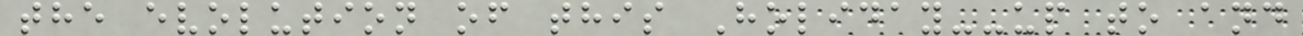the evolution of this Holiday--up to and
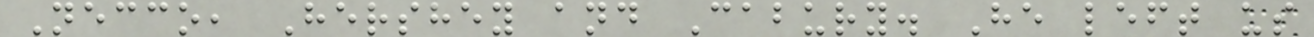Necco, Hershey and Cabury. He left us
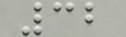32
